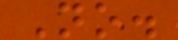No.
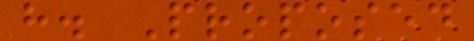h. Proposed
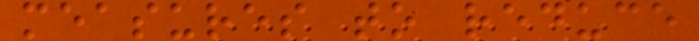measures to reduce
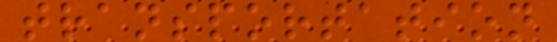transportation
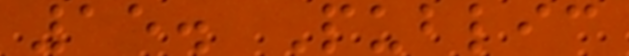15. Public
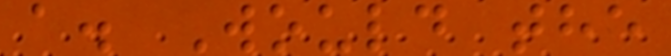a. Would the
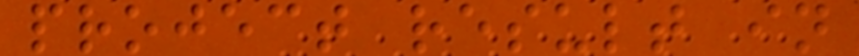project result in
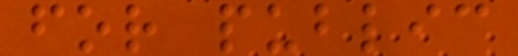for public
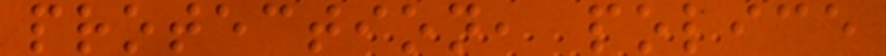protection, police
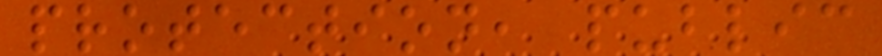protection, public
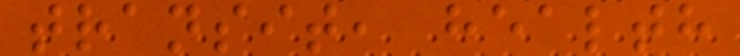transit, health
